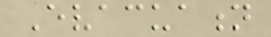Evacuation
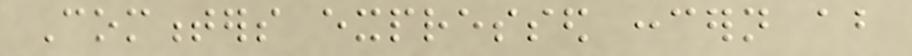Commenters expressed concern about
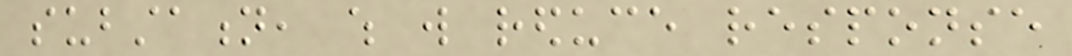substation, which will reduce response
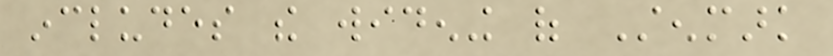includes the widening of Stenmark
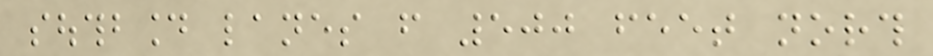southbound lanes from 500 feet north
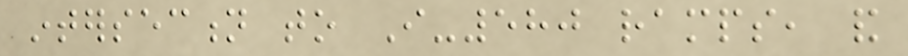intersection to I-580 ramps, and
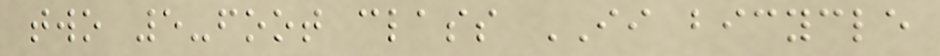two 5-foot class II bicycle
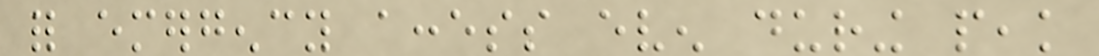for emergency access even during peak
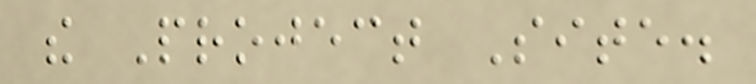the Project Site.
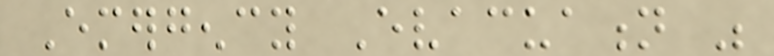Emergency Evacuation was
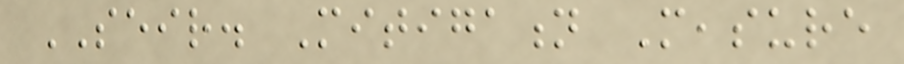SEIR. Mitigation Measure
